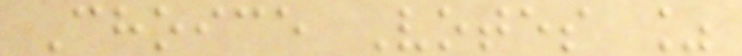Choice Votes %
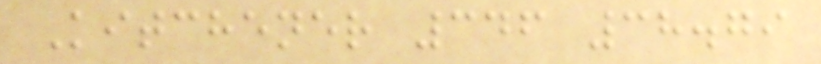Kitchener 346 38.79
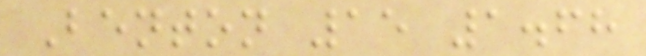Benton 15 1.68
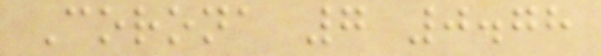Corona 7 0.78
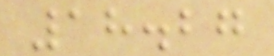18.27
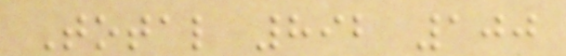Total 892 100
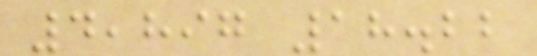4,897 18.22
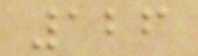126
